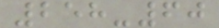258-60
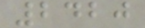2420
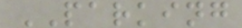PARKING
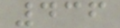436
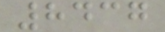8437
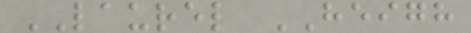LAUREL HEIGH
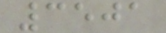3501
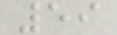59
